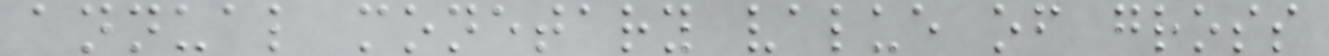annual monetary value of gross
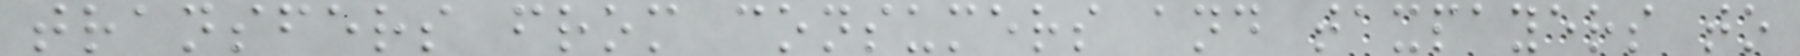transfers from consumers and taxpayers to
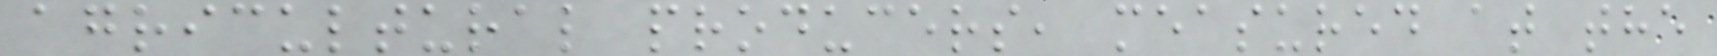agricultural producers, measured at the
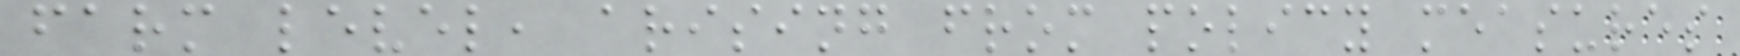farm level, arising from policy measures
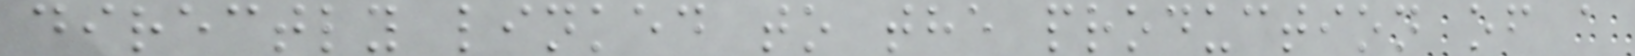directly linked to the production of a
